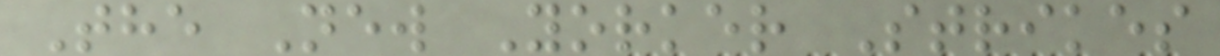The New Yorker Strikes
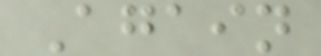Again
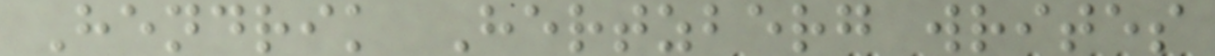Hendrik Hertzberg writes
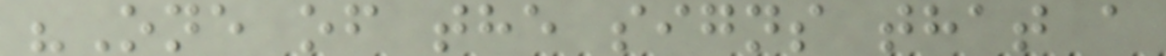"One of the signs that a
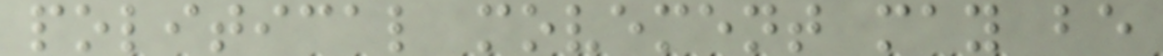political movement may be
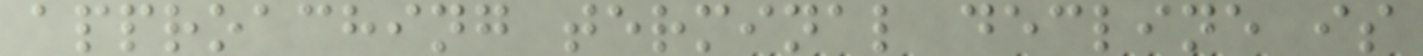approaching terminal decline is
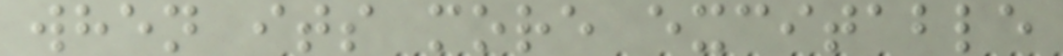when its more excitable
